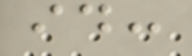id:
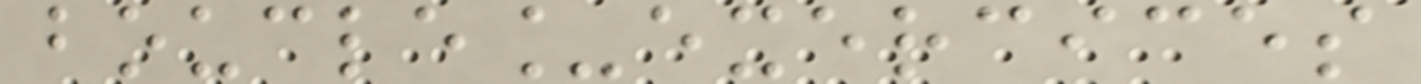boucle_exercices
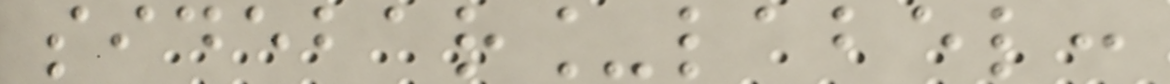sidebar_label:
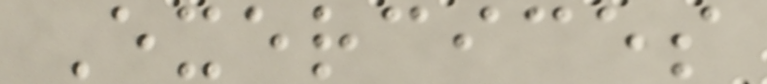Exercices
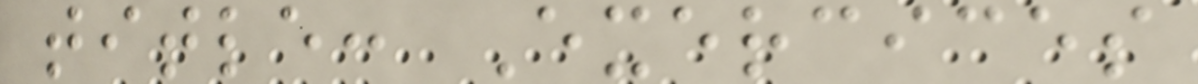title: Exercices
